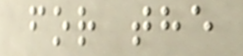for the
